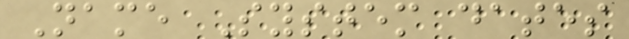Name System dates
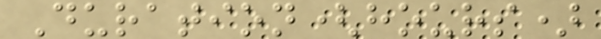Duration(hours)
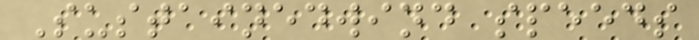Sustainedwind speeds
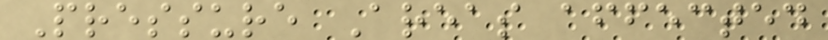Pressure Areas affected
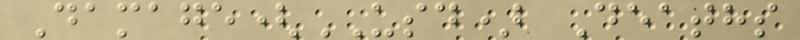Damage(USD) Deaths
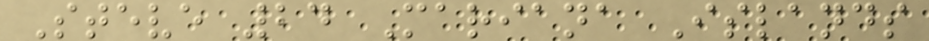Steve 24 Mariana Islands
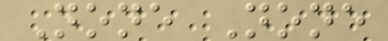None None
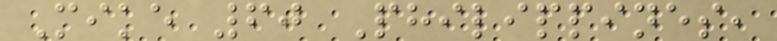Mike 60 Philippines,
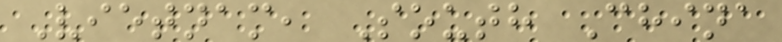Vietnam, South China
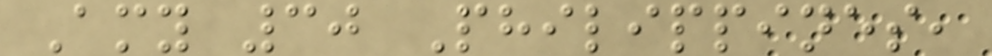Amy 30 Philippines,
